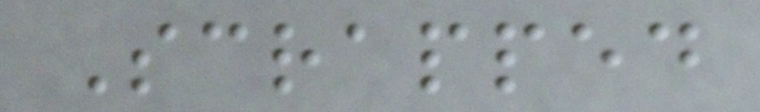Scrapped
